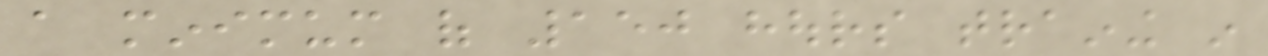a minimum of 150 hours training in
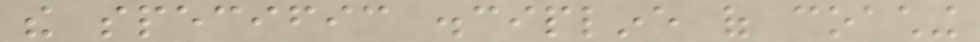the specific discipline of coaching
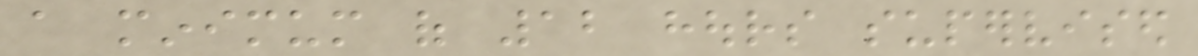a minimum of 12 hours supervised
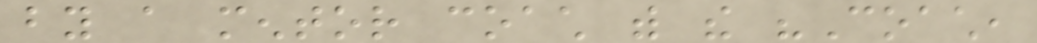by a mentor coach with the "Coach,
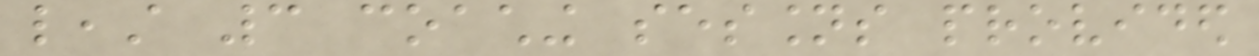least 3 coaching sessions provided
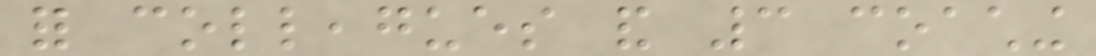for colleagues and 3 coaching
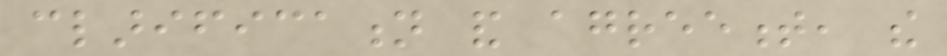clarification and agreement, the
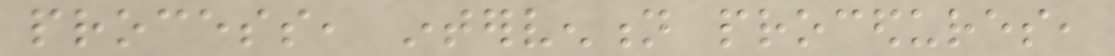process, intervention procedures,
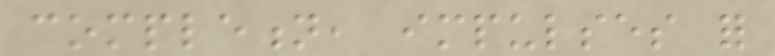completion, impulses for
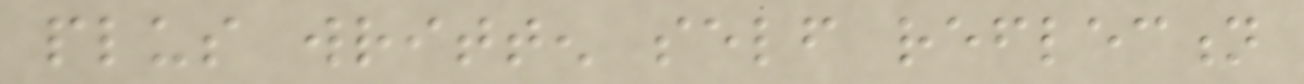plus written self reflection
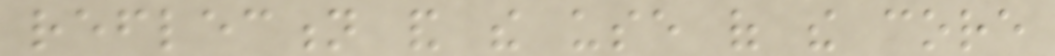reflection and the use of the core
